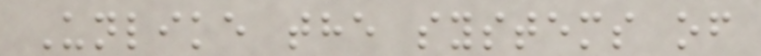Unlike the systems of
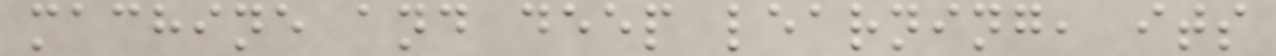machine and deep learning, its
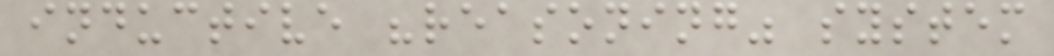inductive "reasoning" system
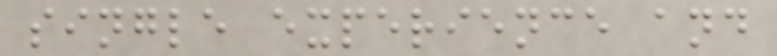single experience and
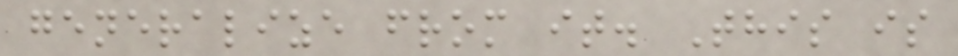generalize from it. This is
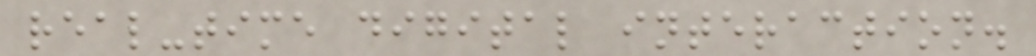real-time digital interaction.
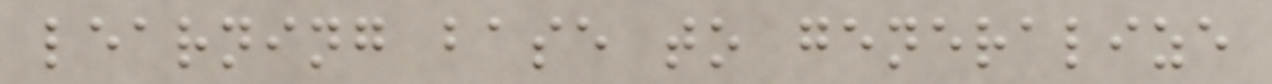learning base to generalize
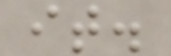it.
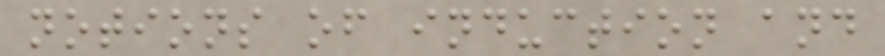notions of induction and
